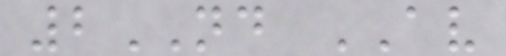2ND AV
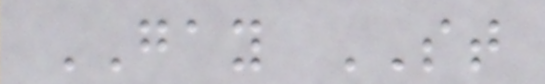GAY ST
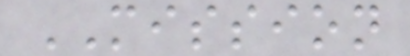MISSION
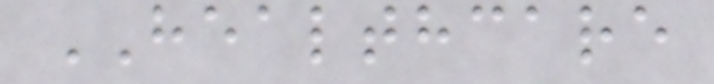HEALTHCARE
